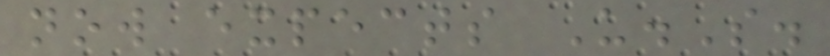now expects U.S.
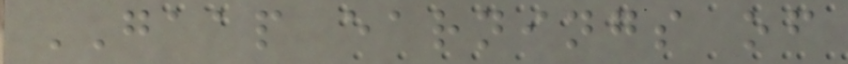GAAP earnings of
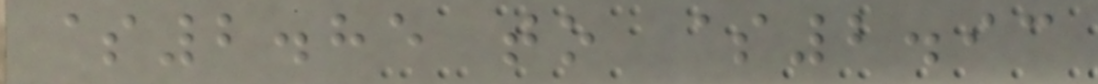$2.85 to $2.93
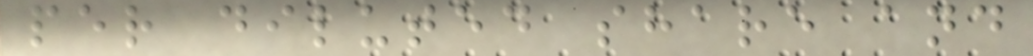per diluted share and
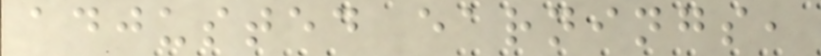adjusted earnings,
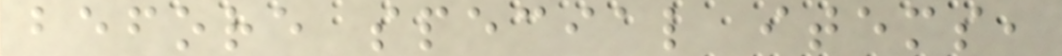before special items,
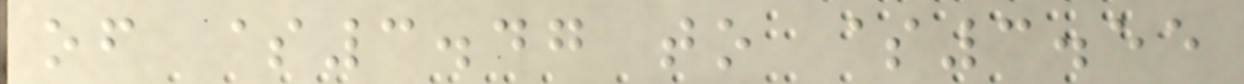of $3.47 to $3.55
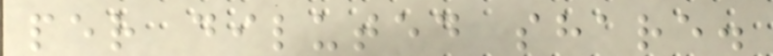per diluted share.
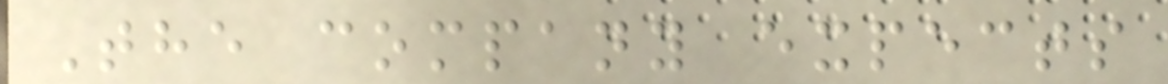The company expects
